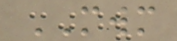MWM
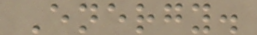Energy.
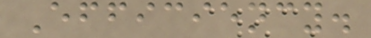Efficiency.
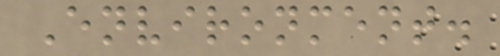Environment.
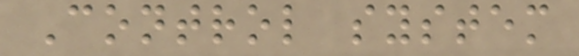Control system
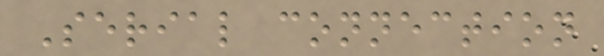Serial connection
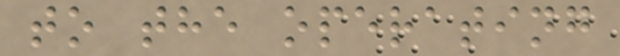to the operating
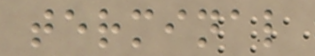terminal
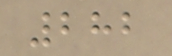282
